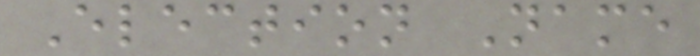Election Name
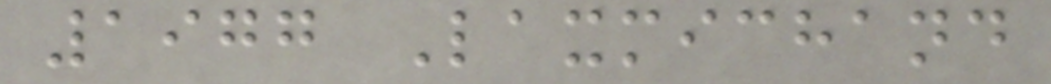1977 Laxmichand
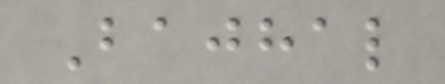Bajhal
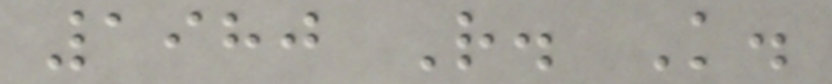1980 R. K.
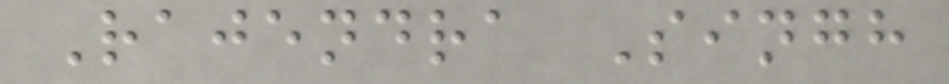Rajendra Singh
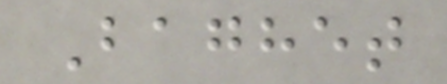Baghet
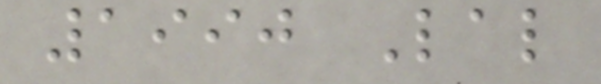1990 Lal
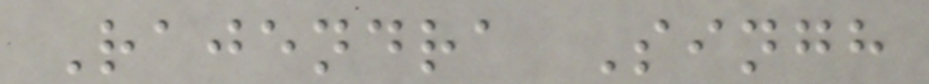Rajendra Singh
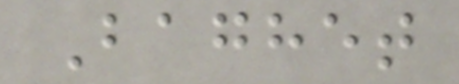Baghet
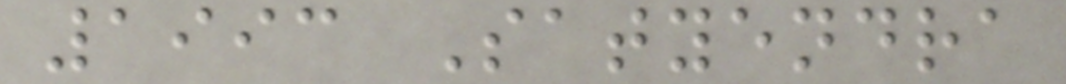1993 Satyendra
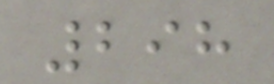298
